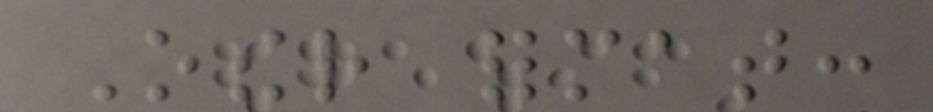Other format:
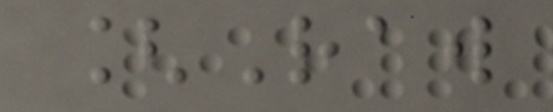[Raw
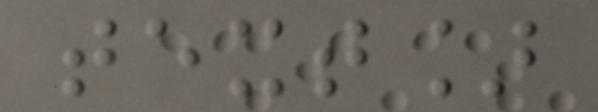text]
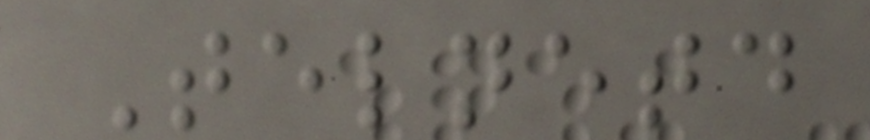Telnetd
